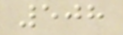508
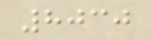8030
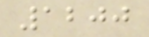1200
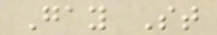Gay St
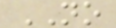NO
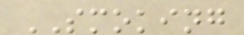SMOKING
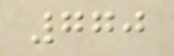770
